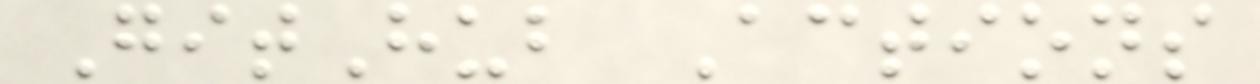GitHub Actions
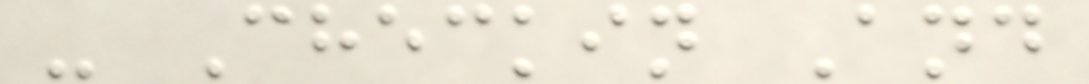- Checkin And
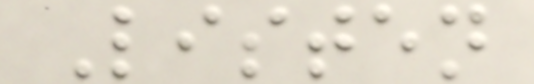Listen
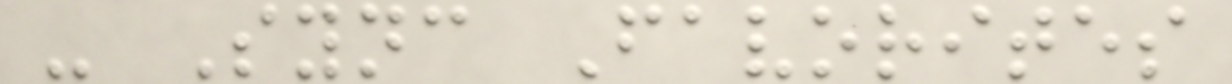- Sync Favorites
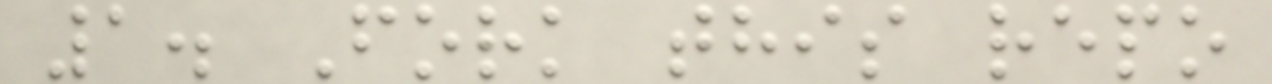1. Fork this repo
